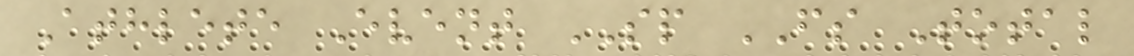Athlete Event SP FS Total
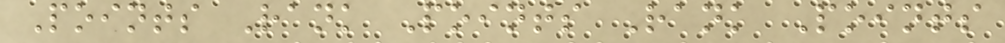Points Rank Points Rank Points
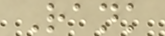Rank
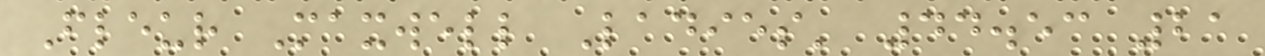Fleur Maxwell Ladies' 44.53 21
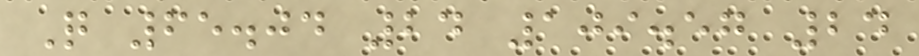Q 65.04 24 109.57 24
